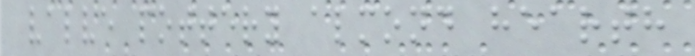valve pottery almond hearth
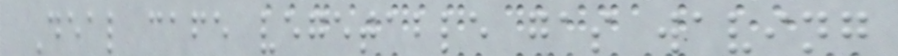Deal cafe vegetable gas waving
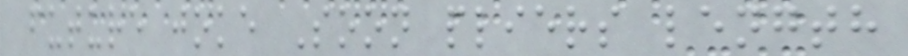future joke Soon pliers length
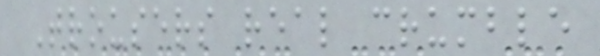Trousers real crumble
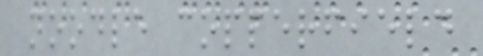noodle copperfield
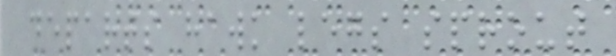departs hawk legs sprout
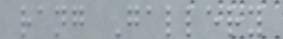rang Gallery
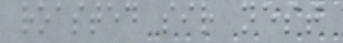roasted sir nest
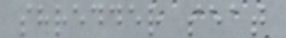shredder seat
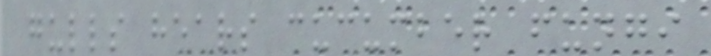gulls hears cucumber fungi
